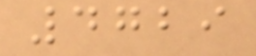4729
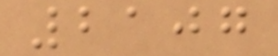2107
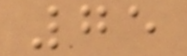75
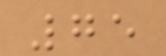75
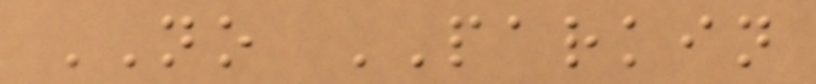NO PARKIN
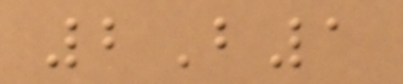2B1
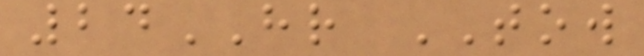24HR TOW
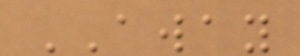AWAY
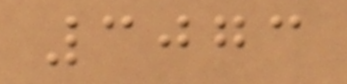3073
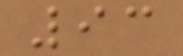93
